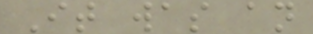It was an
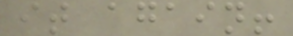it again!
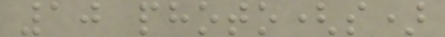10 photo(s)
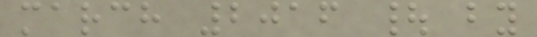march 2016 | by
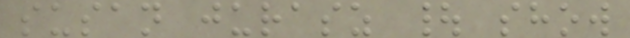susan jurasz | show
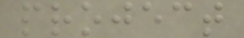project
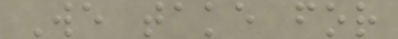We take for
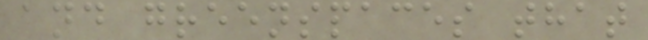and greenspaces that
